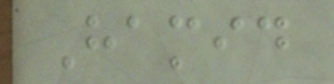Hamid
